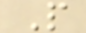P
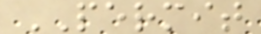PERMIT
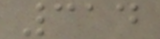314
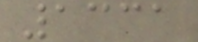1331
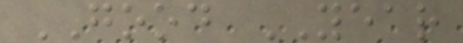GOOD YEAR
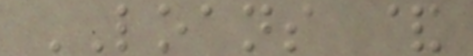LOANS &
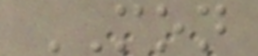MON
